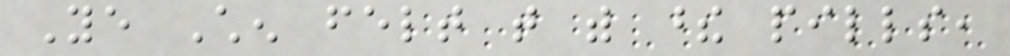Ye Chen felt that with these pills,
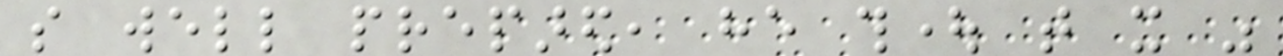so well prepared, he thought that it was
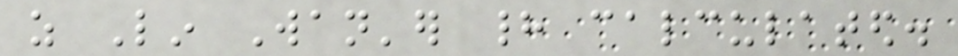as Lin Wan'er had calculated.
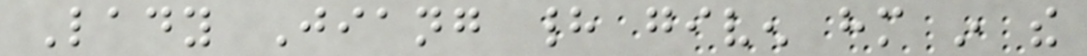Lady Jiang had given him in the
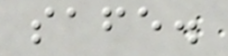safe.
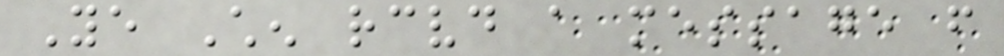Ye Chen received a message from
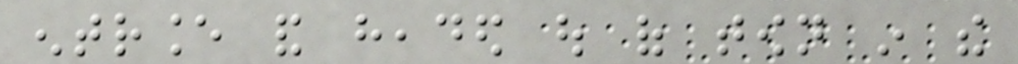entrance and headed out of town in the
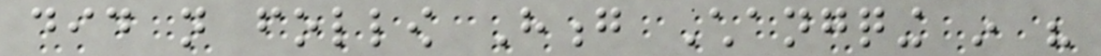did not follow Hong Changqing in his
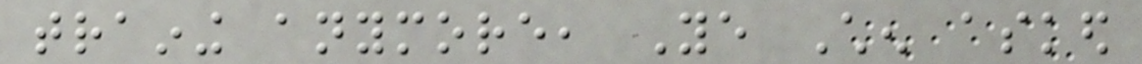training anymore, Ye Chen asked
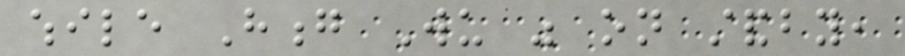while Hong Wu was on standby,
